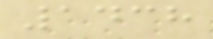1438
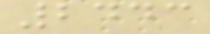2443
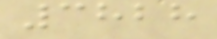3828
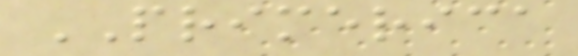PRIMERICA
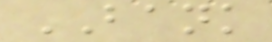BANK
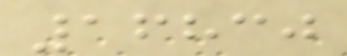16830
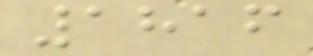1816
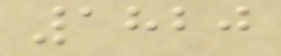1820
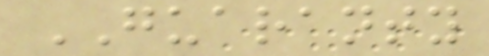GUARANTY
